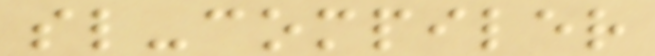sl-compiler
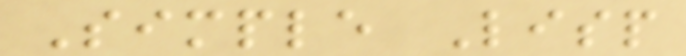Simple Lisp
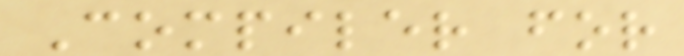Compiler for
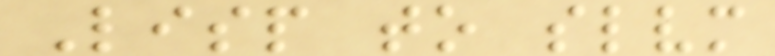Lisp to slvm
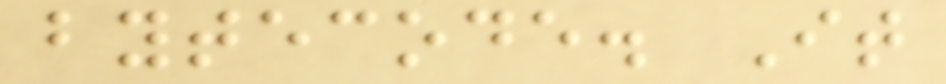bytecode. It
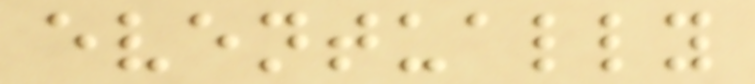eventually
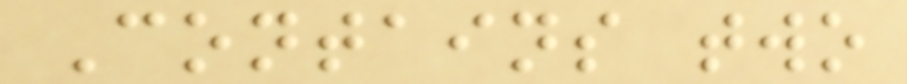Contains two
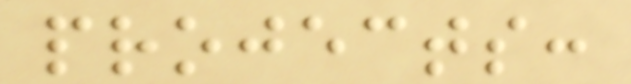projects:
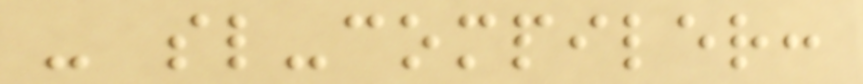- sl-compiler:
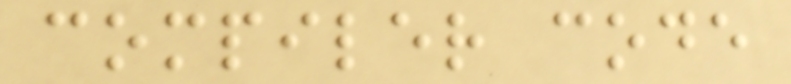compiler code
